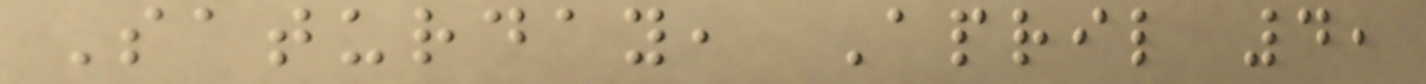Saturday, April 4,
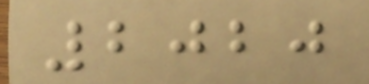2020
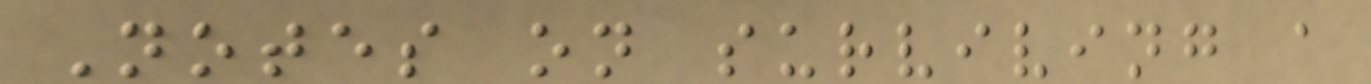Notes on surviving a
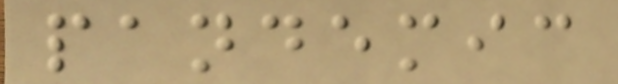pandemic
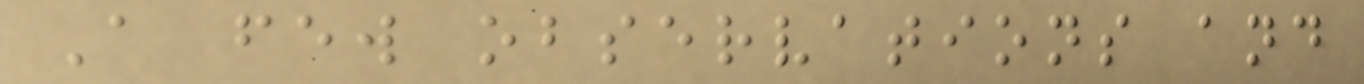A few observations and
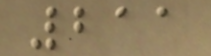211
